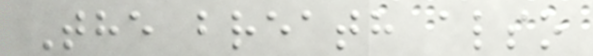The breath also
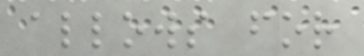allows for
